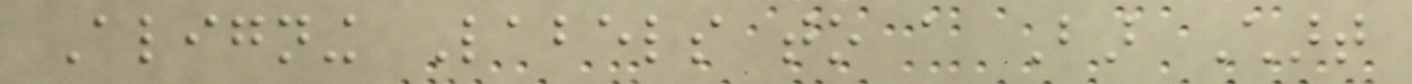Aligning Labels to a Bar Chart
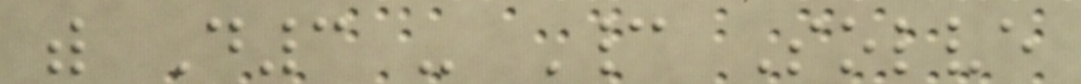with D3 - Cannot Solve
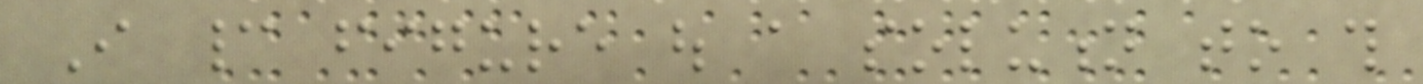I cannot figure out a solution to this
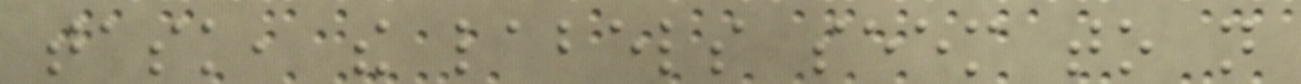task, the labels seem to not
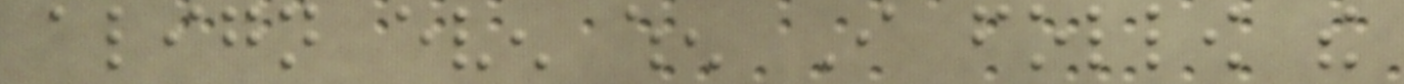align even when I follow the
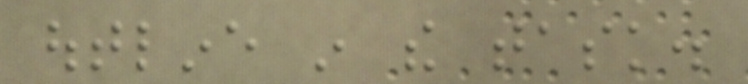outline in the task.
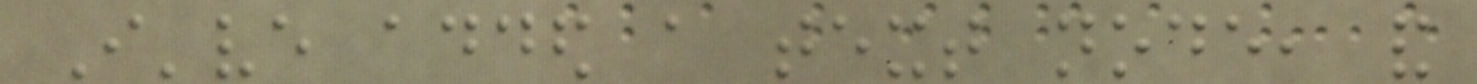I've added a text node, and
